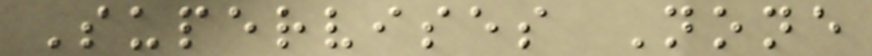Supervises None
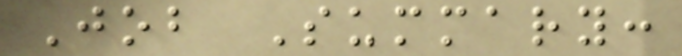Job Summary:
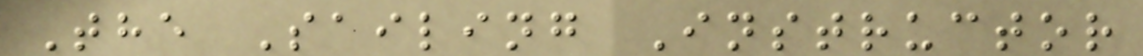The Sailing Instructor
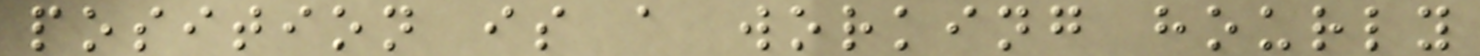position is a working hourly
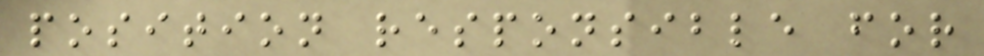position responsible for
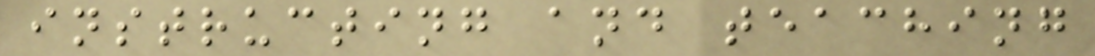instructing and teaching
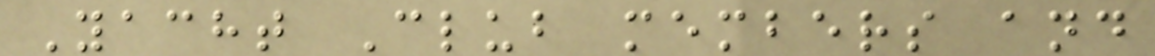Yacht Club members and
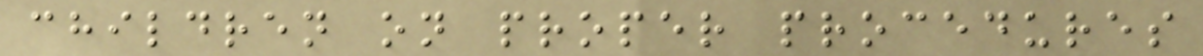children on proper procedures
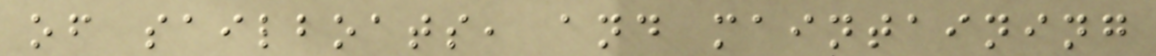of sailboats, and maintaining
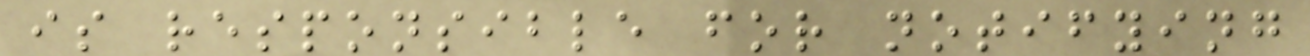is responsible for notifying
